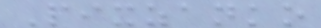Pixzanko
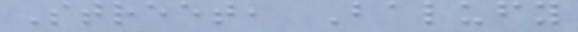Street, Balufy
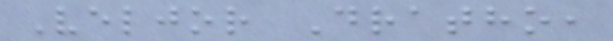Veljor Dratho,
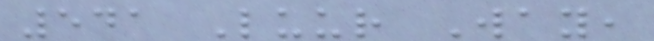541 Luur Way,
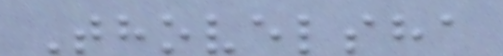Thovelsha
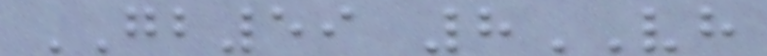GB59 8VH
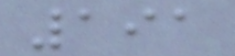191
